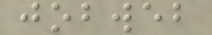jobweb
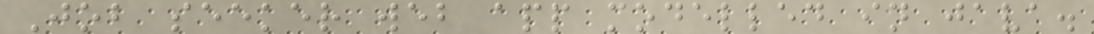Job seeker web app modelled in java.
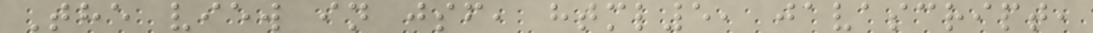The view in jsf, html5, javascript,
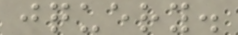jquery.
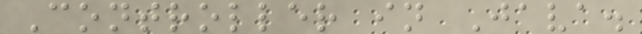Controller in Java.
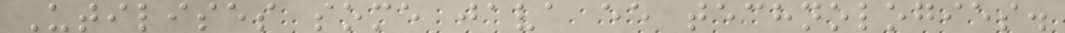Utilises some java ee technologies.
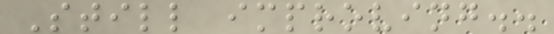Still improving..
